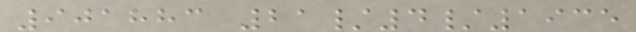901883 21/4/1935
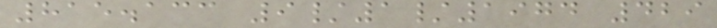815.133 9/1/1974 429
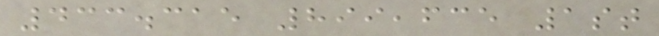433.315 899,635 1st
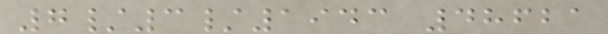7/3/1943 48621
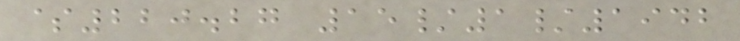$220.27 15/1/1942
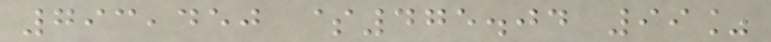793,450 $475.04 99%
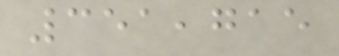351,715
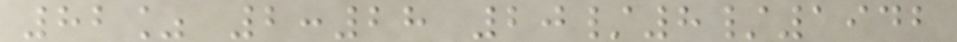82% 2:28 20/8/1942
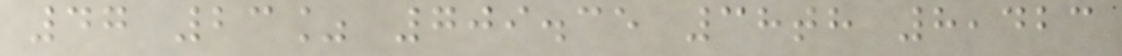47 23% 709.35 38th 8,423
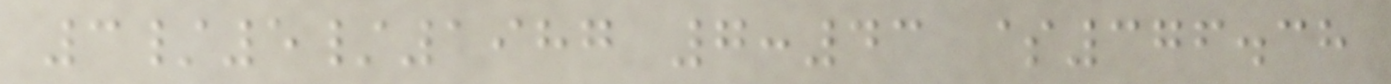3/5/1987 7:43 $376.38
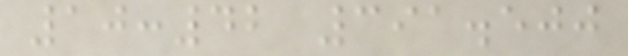10:42 391.500
